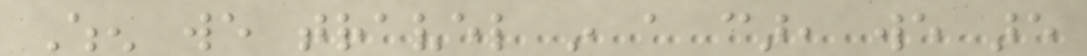When we travel in a car, we are
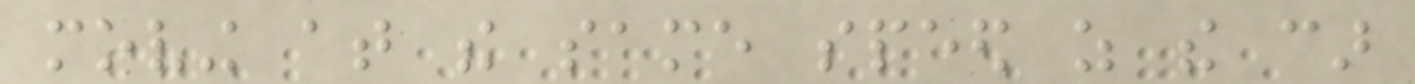moving at the same speed as the car
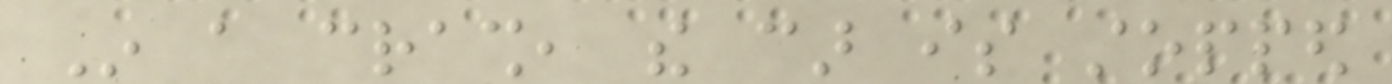In a crash, the car is stopped
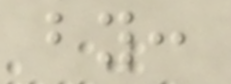by:
